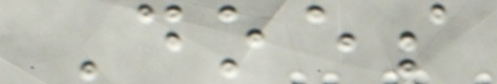Does
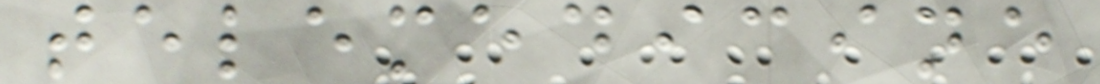telemedicine
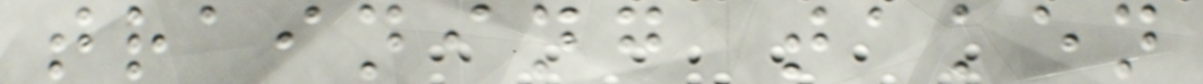training taken
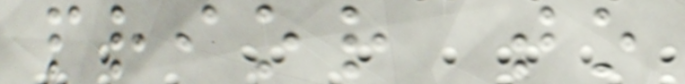prior to
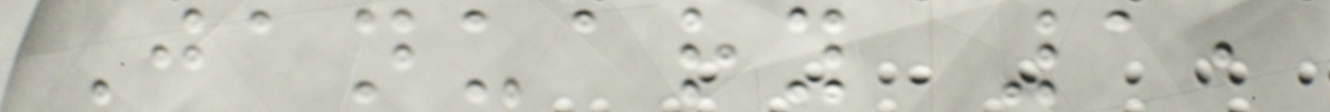January 1,
